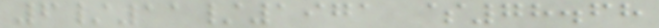6/11/1971 $78.68
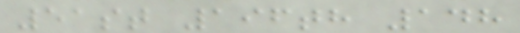51st 196th 148
